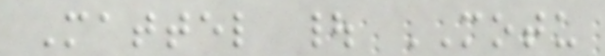Mattel | MOTU
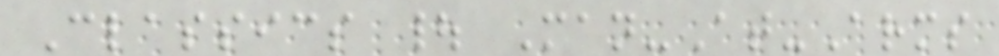Classics | Man-At-Arms
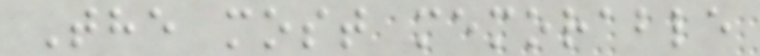The most memorable
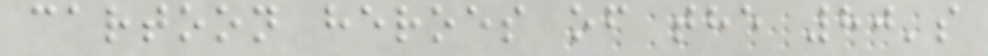cartoon heroes of the 80's
